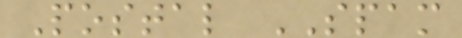Postal SPAM
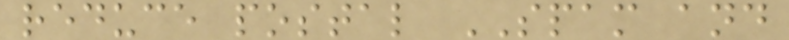reduce postal SPAM and
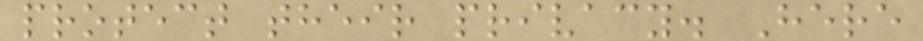protect their privacy. Here
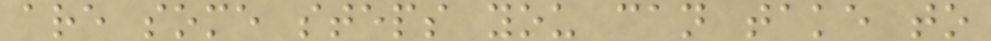are some steps you can take to
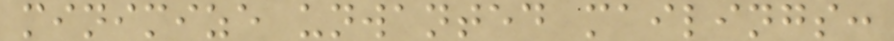minimize unwanted mailings:
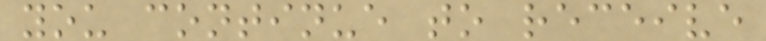you continue to receive
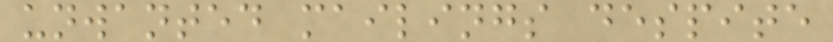unwanted mailings despite
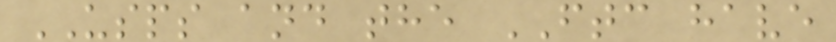USPS and the FTC have
